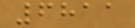6811
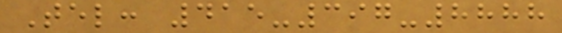Tel: 415-397-8888
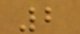2
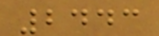2443
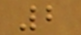2
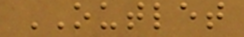OUTLET
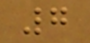7
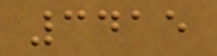3415
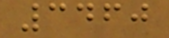3460
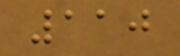110
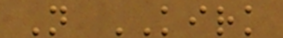N KIRK
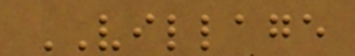VILLAGE
